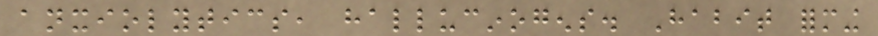anxiolytics, hallucinogens. Habit forming
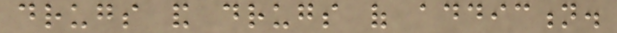drugs and drugs of addiction.
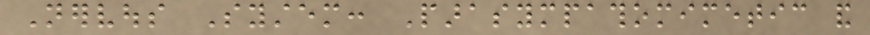Nervous System: Parasympathomimetic and
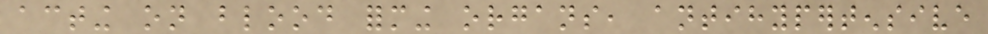acting on blood forming organs, antihypertensive
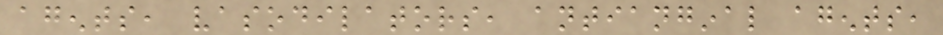agents, vasodilators, antianginal agents,
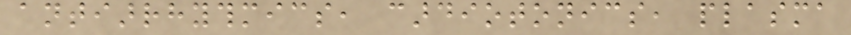antiarrhythmics, cardiotonics, plasma
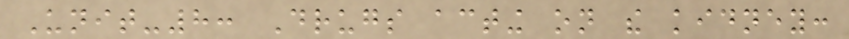Unit-8: Drugs acting on the kidney:
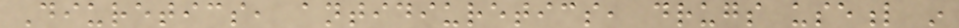Diuretics, antidiuretics, drugs useful in
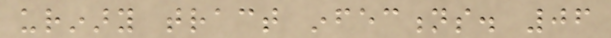urinary tract infections. 06
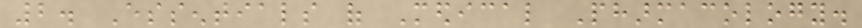2. Essentials of Medical Pharmacology.
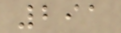291
